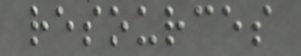resources
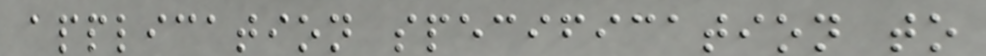application specification to
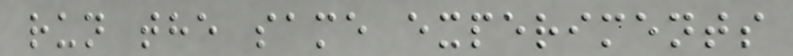run the same experiments
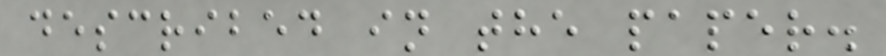described in the paper.
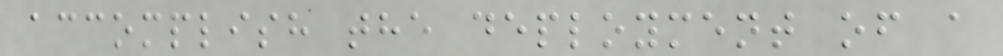accomplish the deployment of a
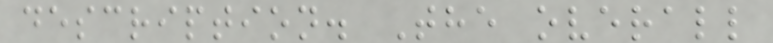description. The overall
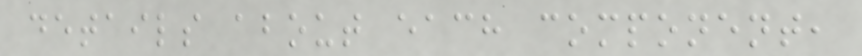details about each component,
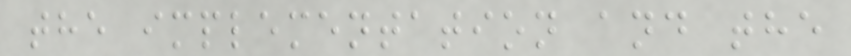the implementation and the
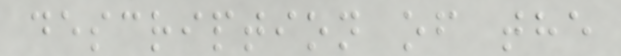description of the
